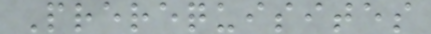Prerequisites
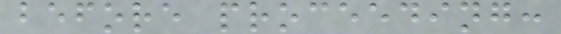before proceeding:
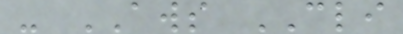- AWS CLI
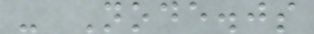- Node.js
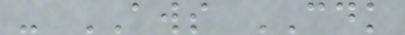- AWS CDK
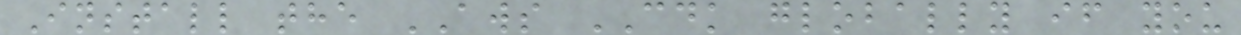Install the AWS CDK globally if you
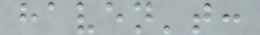haven't:
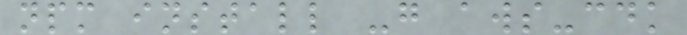npm install -g aws-cdk
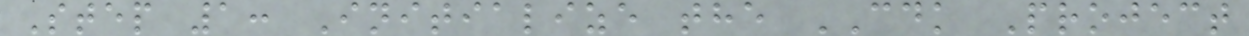Step 1: Initialize the CDK Project
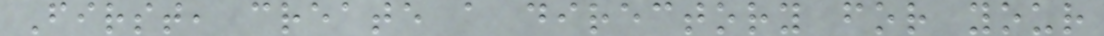First, create a directory for your
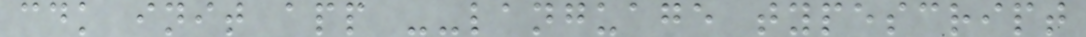cdk init app --language typescript
